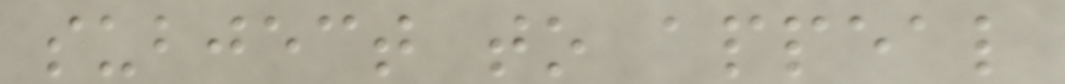subject to appeal
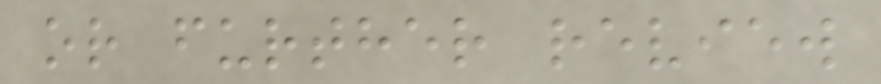or further review
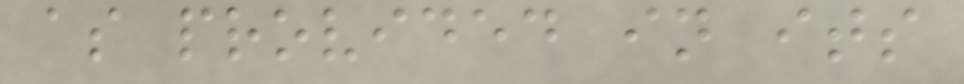as provided in its
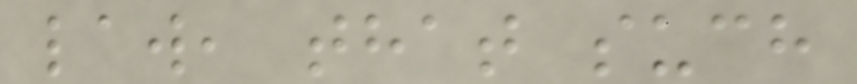law, that such
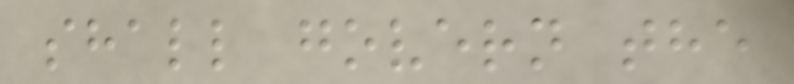shall govern the
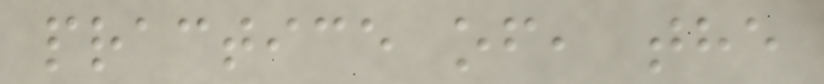practice of, the
